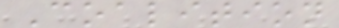Coalition
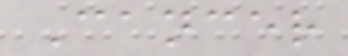Cancer
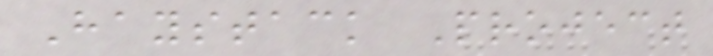Haystack Project
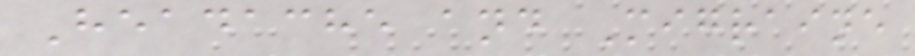Headache and Migraine
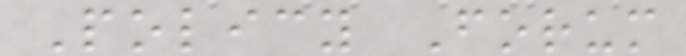Policy Forum
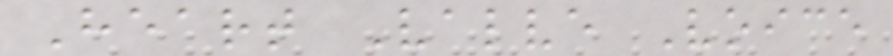Heart Valve Voice
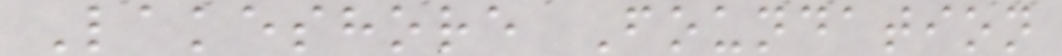Lakeshore Foundation
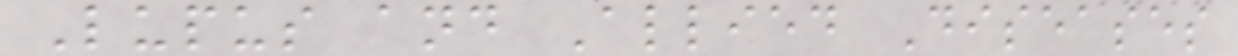Lupus and Allied Diseases
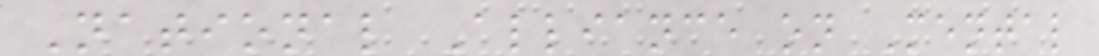National Alliance on Mental
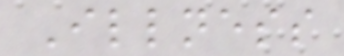Illness
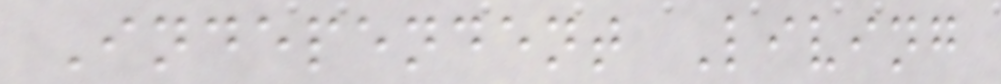Independent Living
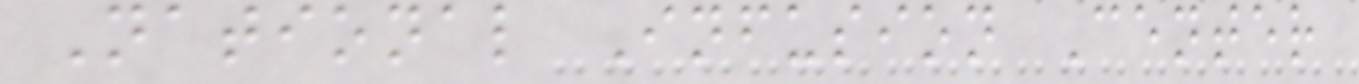National Infusion Center
